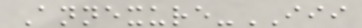Annexure-III
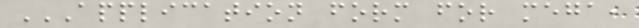APPLICATION FORM FOR MEGA,
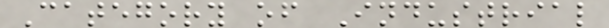Category of Industrial
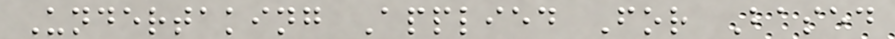Undertaking Applied For Based
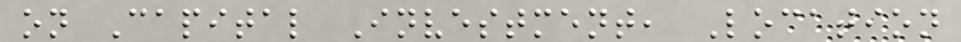on Capital Investment, Location
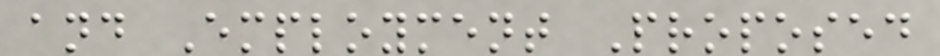and Employment Proposed
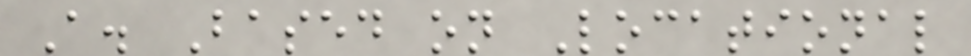A. Based on Locational
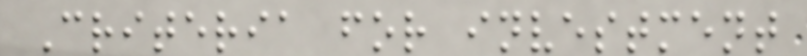Criteria for investment
